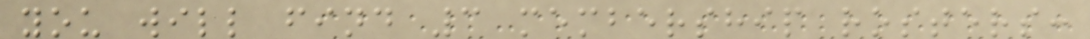you will find 3 membership rosters:
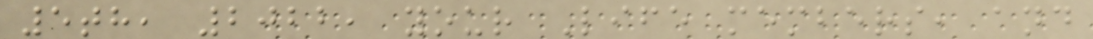5th, 2022, your Life members, and
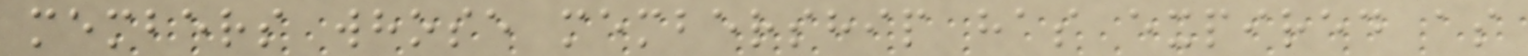members whose membership has expired as
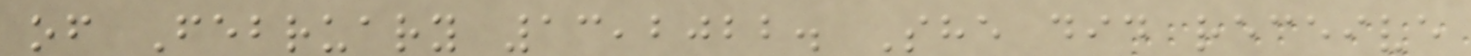of February 13,2022. She did receive
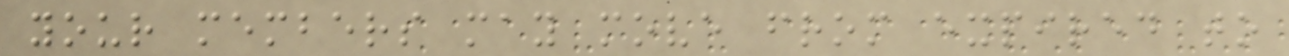your members may move from expired to
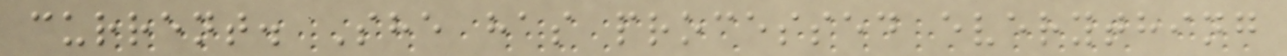current. She has processed everything
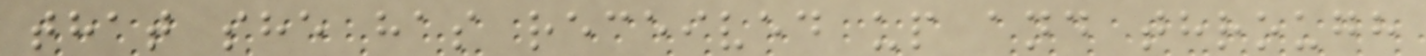that she has received up and through
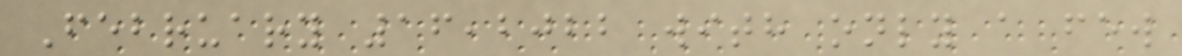February 16,2022 with only a few
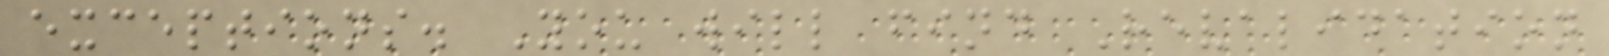exceptions. You will find Revalidation
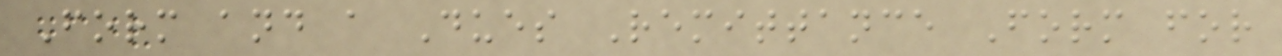Form and a Dues Remittance Form for
